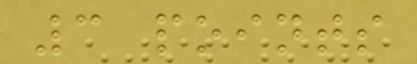3 points
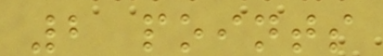2 points
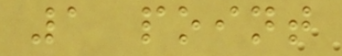1 point
